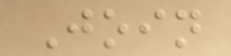Join
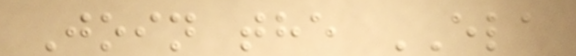Join the ELA
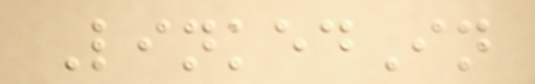LinkedIn
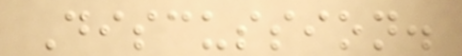Discussion.
